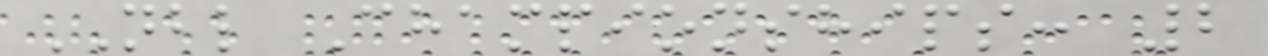NBL Championships: 2
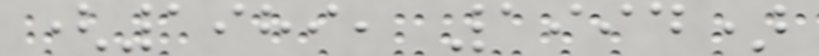(1989, 1994)
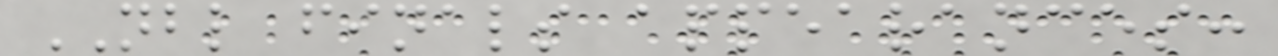NBL finals appearances:
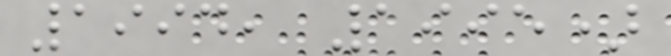1994, 1995)
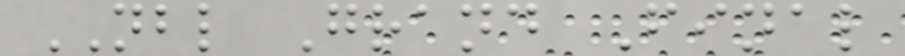NBL Grand Final
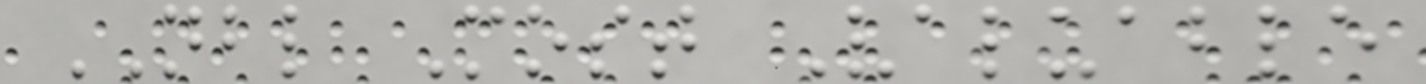NBL Most Valuable
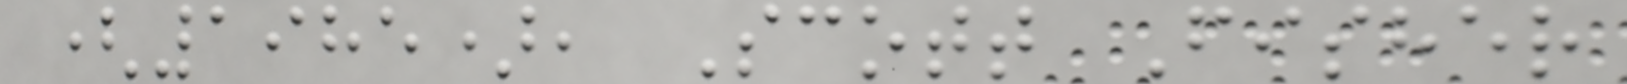(1985), Scott Fisher
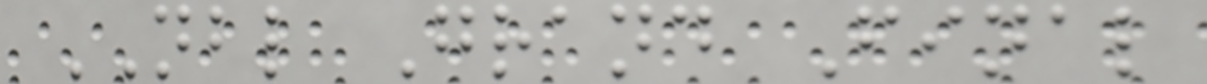NBL Grand Final
